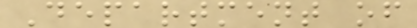Department of
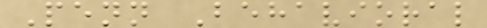Penn Behavioral
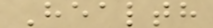Health
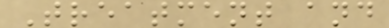Treatment and
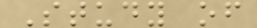Study of
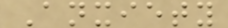Anxiety
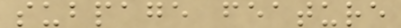subpage feature
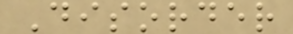Disorder
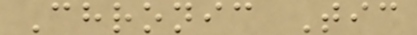Chronic Tic
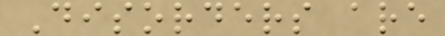Disorders are
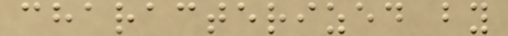characterized by
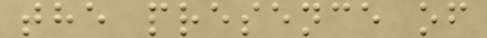the presence of
